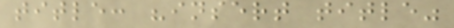title: "insert title"
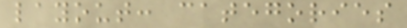layout: categories
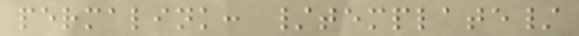permalink: /template/
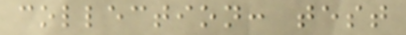collection: test
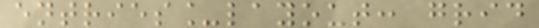entries_layout: grid
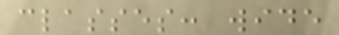classes: wide
